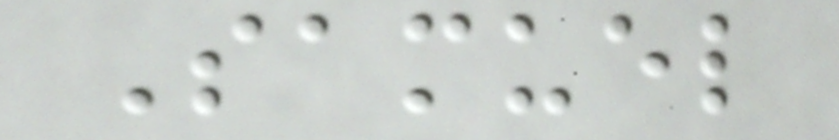Samuel
